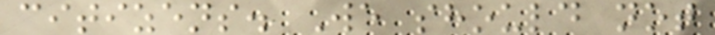citizens. We should not
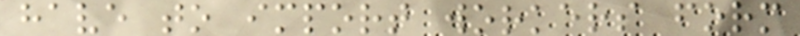have to import workers form
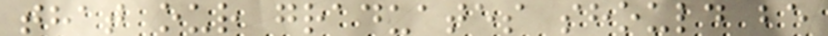that our graduates should be
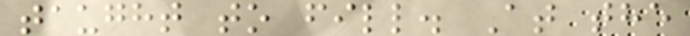taught to fill. At the
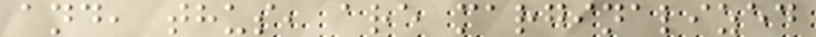and, thus, are marginalized
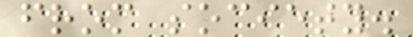from society.
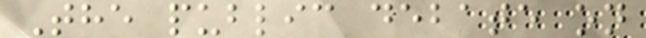The public debate on
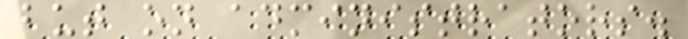but on administrators.
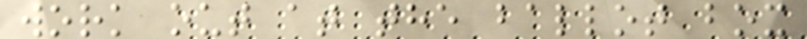work out at the ballot box
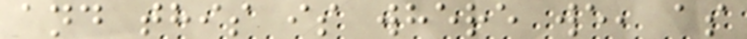and this is where we, as
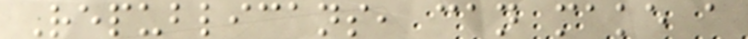Republicans, can make a
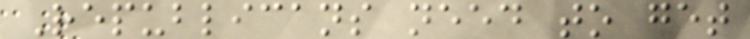Republicans need to get
